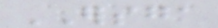ERSGA
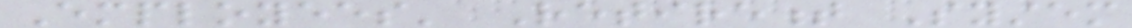Employees' Retirement System
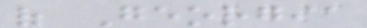of Georgia
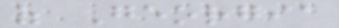of Georgia
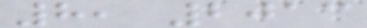8, 2013
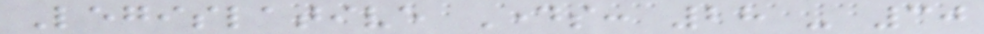Legislative Days: 28 - 30
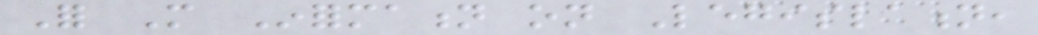For More Information on Legislation,
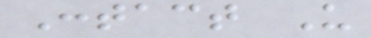Contact Us
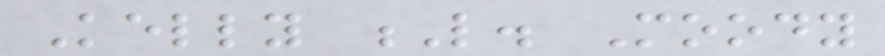Kelly L. Moody
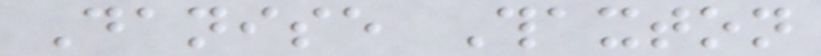Danise Thaxton
